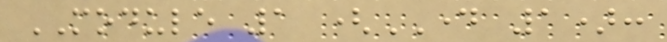MODULE 1 (DAY 1):
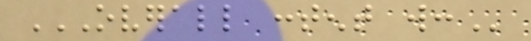OVERALL CONTENT WILL:
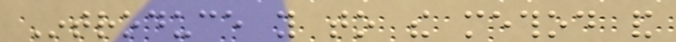Introduce you to the method and
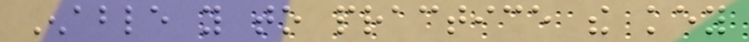Enable you to practice the key
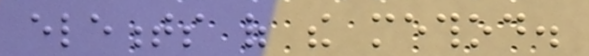elements of the method.
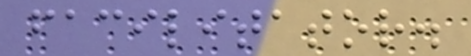facilitator.
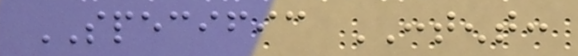SPECIFIC CONTENT:
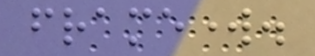framework.
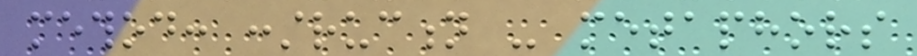method: construction - metaphors
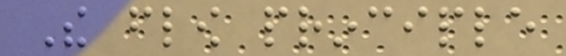The flow principle
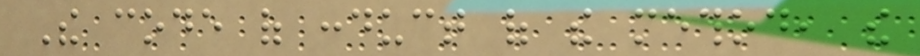The code of conduct of the method, the
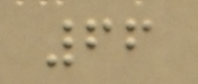66
